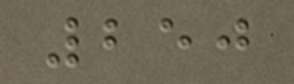250
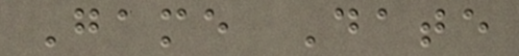Game Date
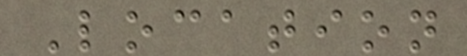Location
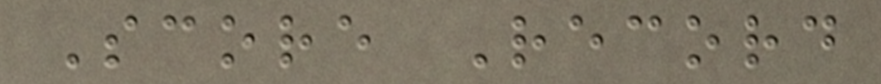Score Record
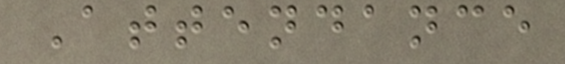Attendance
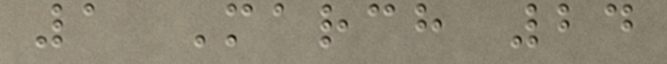1 March 24
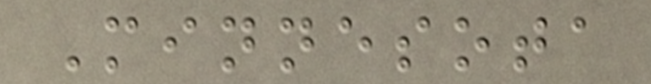Minnesota
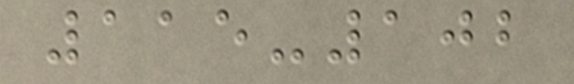115-102
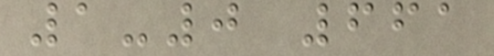1-0 661
